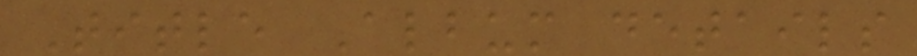Title Album details
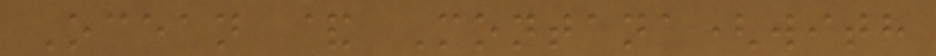Ocean & Montana(with
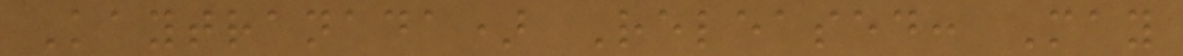Kaytranada) Released: May
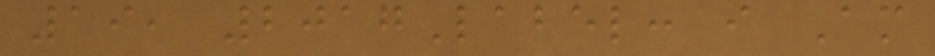19, 2017Label: i Am
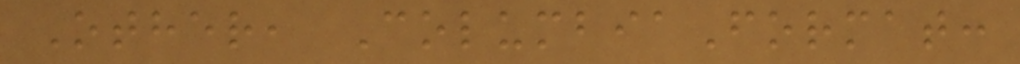Other, ColumbiaFormat:
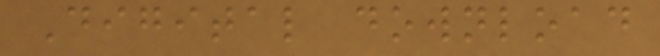Digital download
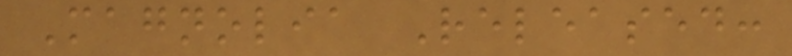Magnolia Released:
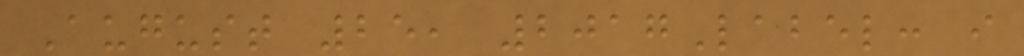August 25, 2017Label: i
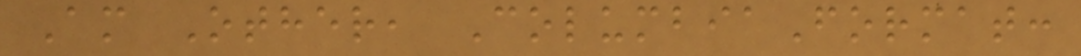Am Other, ColumbiaFormat:
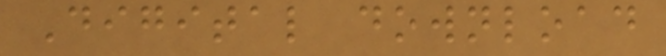Digital download
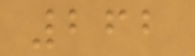262
